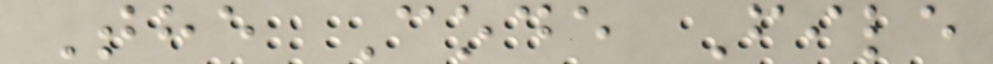The Code File
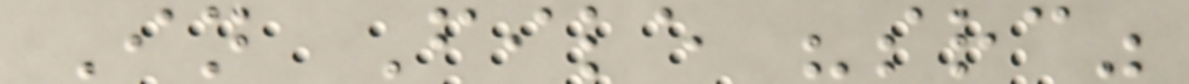In File "src"
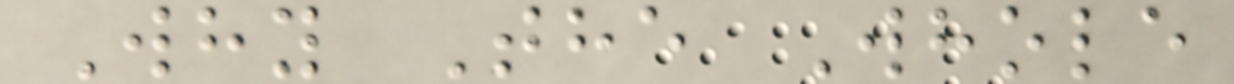Why The Whole
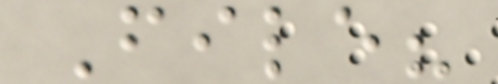File?
